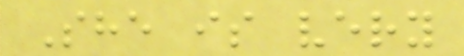She is very
